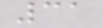31
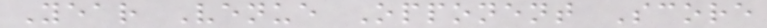Year Venue Opponent Score
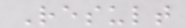Result
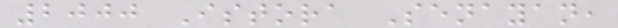2000 Istora Senayan,
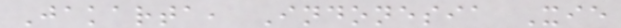Jakarta, Indonesia Xie
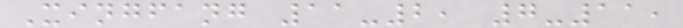Xingfang 11-2, 7-11,
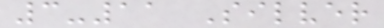3-11 Silver
